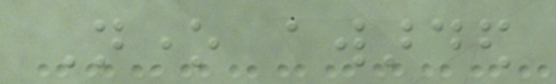None awarded
